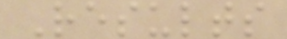Results
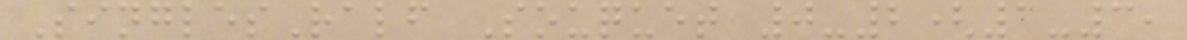SinglesRalf Souquet 0-2(1-3,
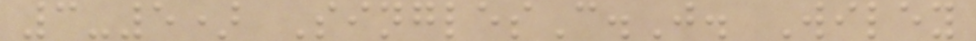3-5) SinglesC.J. Wiley
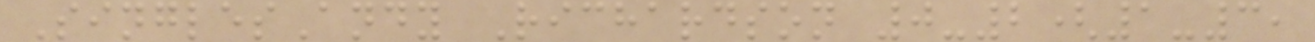SinglesAndy Richardson 0-2(1-3,
